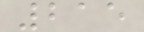215
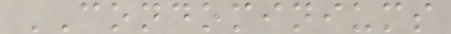CONDOMINIUMS
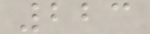223
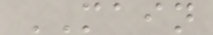MAIN
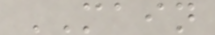MAIN
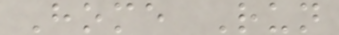Home Run
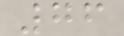76
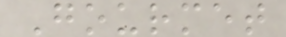Gourmet
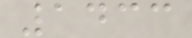1433
